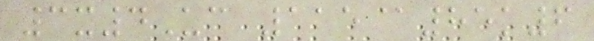3x4Uc 115@85k6
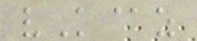vK@z
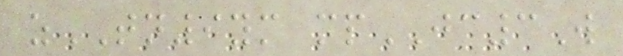zTN9ym mpJC3W
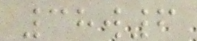38w6
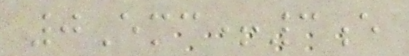0Emc+3e
